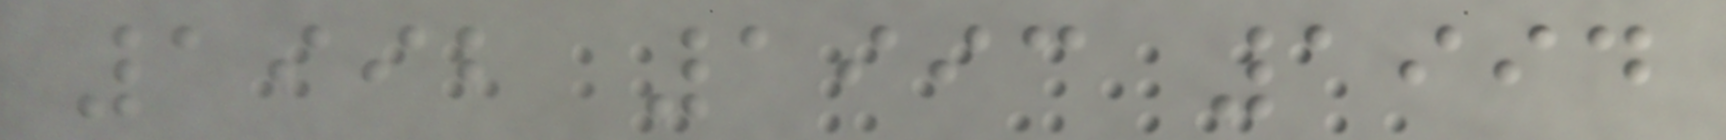1992 1993 1994
